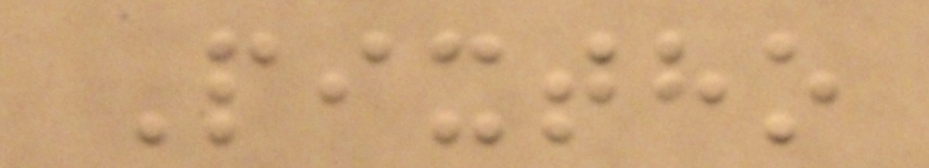Pixtho
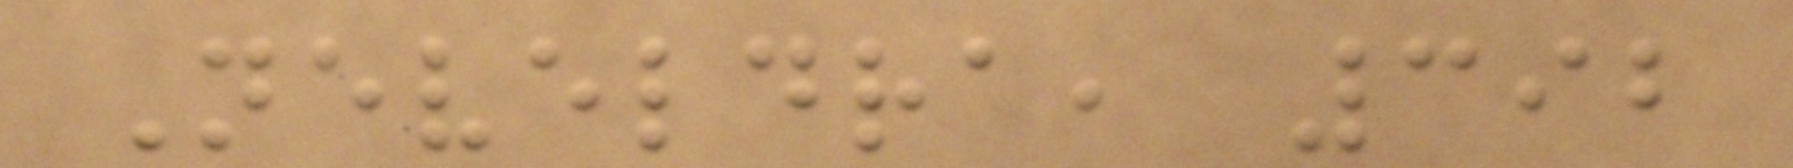Neveldra, 392
